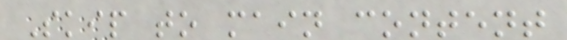Skip to main content
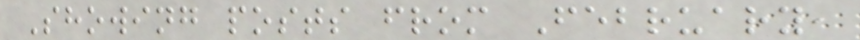Showing posts from February,
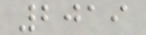2019
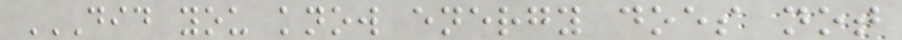DID YOU KNOW ENERGY DOES NOT
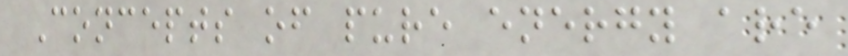Concepts of pure energy are
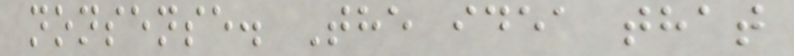nonsense. The idea that
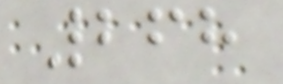268
